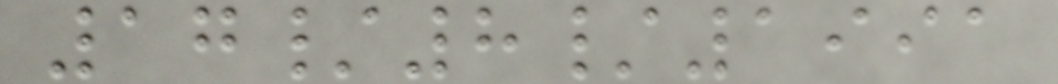17/8/1991
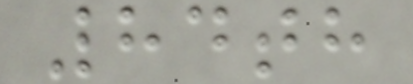84th
